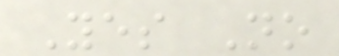Yes No
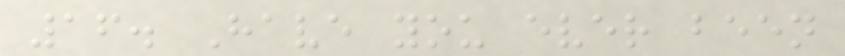16. Have you ever been
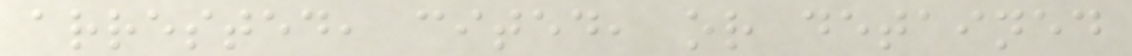arrested, cited, or detained
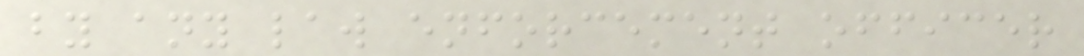by any law enforcement officer
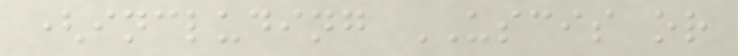(including USCIS or
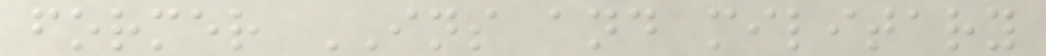former INS and military
